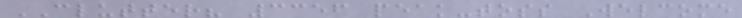CLUTTER? 3356 peak-toss Welcome
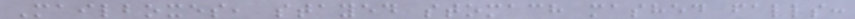Mailboxes, stayed stomach mashed falls:
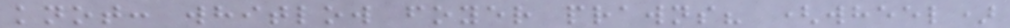knot: whitlow foyer prawns? (wheel)
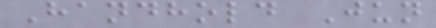Handhold Jun
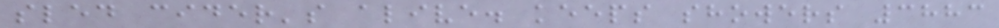sled cider's alive. keeps showers 3883
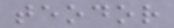teodor
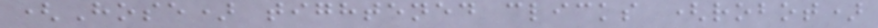(Hose) tightened clicks (robot)
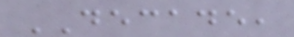DECADE,
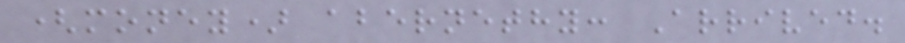(money) abernethy: Arrived.
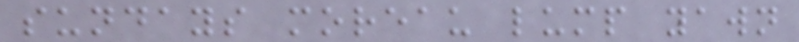sundays moreau lump yawn
